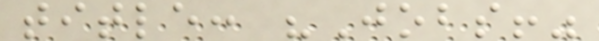title: "Jobs!"
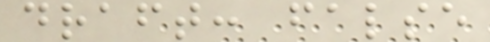draft: false
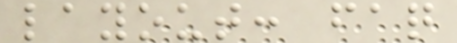layout: faq
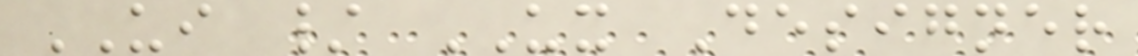UI / UX Designer
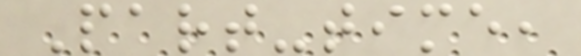Part-time,
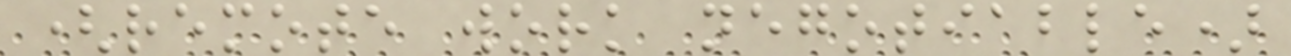(remote work negotiable)
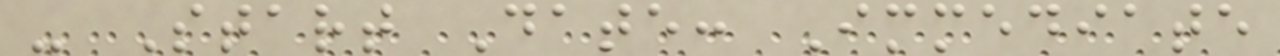- Start Date: Immediate
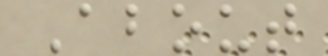About
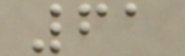61
